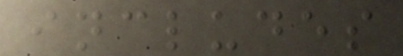includes
